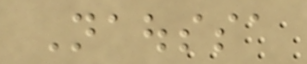Naoussa
